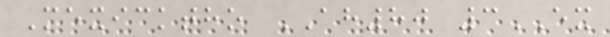Mexicktho AH80 3EX
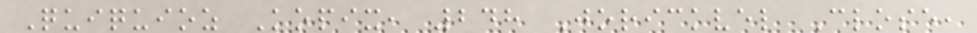Quiquioz Kopix, 248 Jorickvel Close,
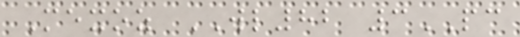Mexoz WL82 3PC
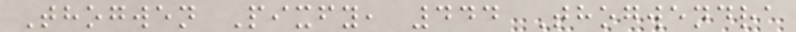Thogwen Pixfy, 444 Thogwendra
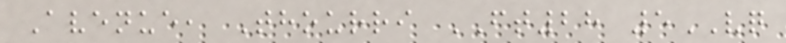Avenue, Thourri FT28 5VQ
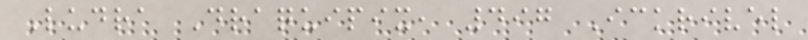Ludra Draquipix, 497 Ickrivel
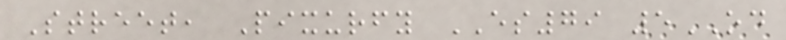Street, Pixurfy ES79 5OD
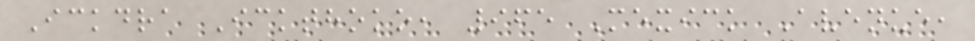Ickdra Ickthoko, 965 Mexick Avenue,
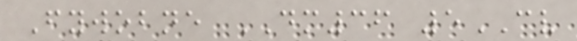Fywobne DM36 5CV
